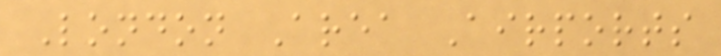London Area Airports
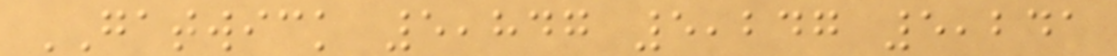GATWICK 5,847 5,247 5,241
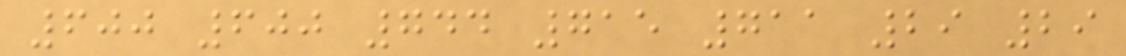600 600 744 715 711 29 29
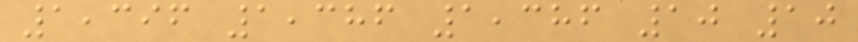1,396 1,386 1,386 10 10
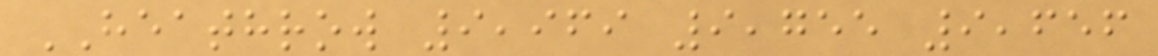HEATHROW 9,969 9,755 9,656
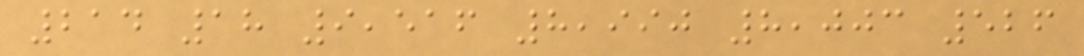214 18 9,516 8,990 8,003 526
